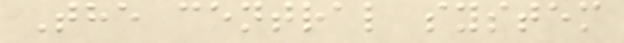The central system
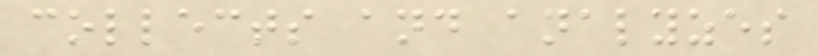collects and analyzes
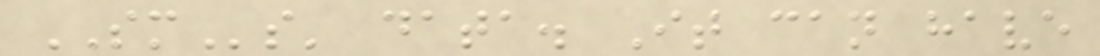SMs' data. It can have
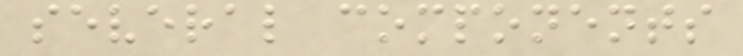several components
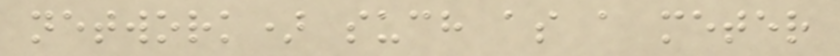network) such as a meter
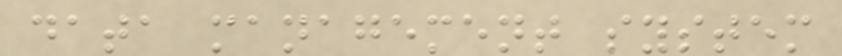data management system
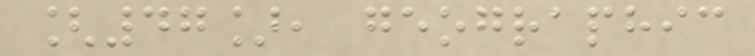[47], geographic
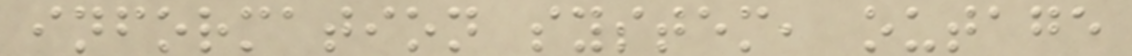information system, outage
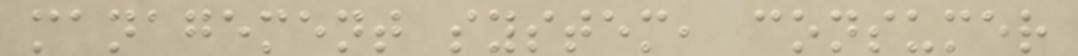management system, consumer
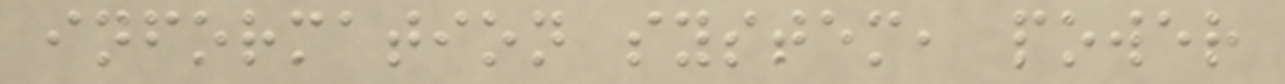information system, power
